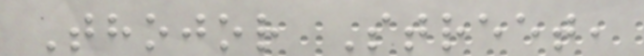Thojor Street,
